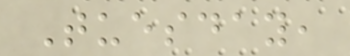Tuesday,
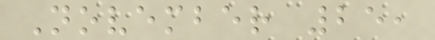November 25,
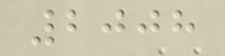2008
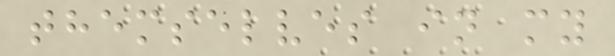themselves in my
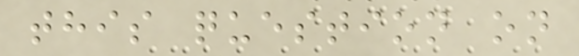this question on
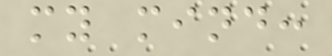my mind:
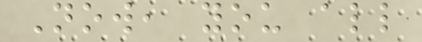Now, you all
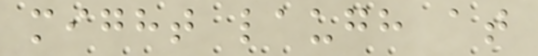might laugh at
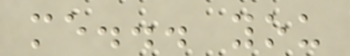me... you
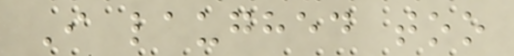I laughed too
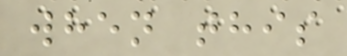when this
